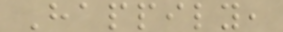Happily,
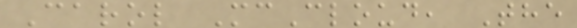Carol McCloud, The
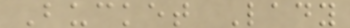Bucket Lady
